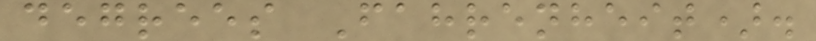degrees Fahrenheit).
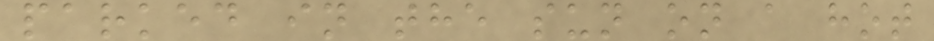parked in the sun on a hot
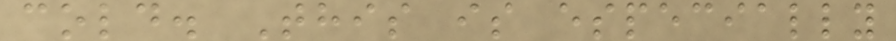cold. This is especially
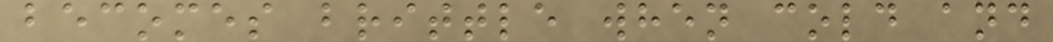becomes brittle when cold and
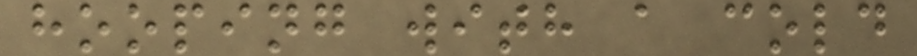hooping with a cold
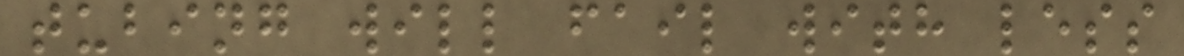tubing will fail with less
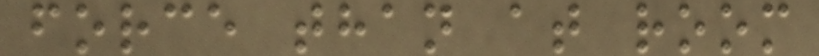force than at room
